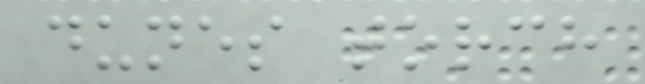dunes torch
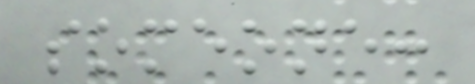someone:
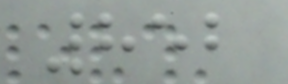852
